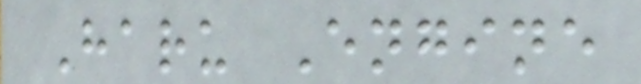Haru Engine
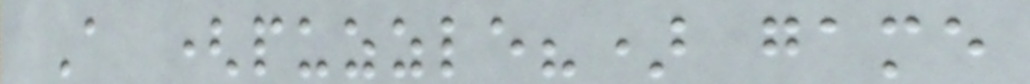A (puzzle?) game
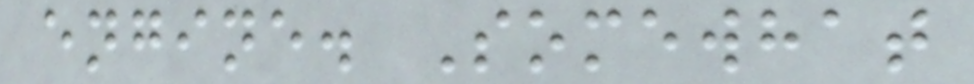engine. Somewhat
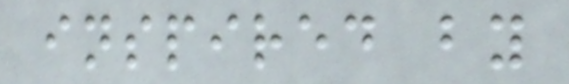inspired by
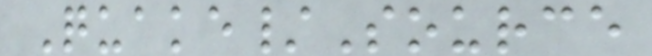Quake/Source
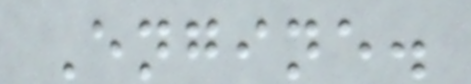Engine.
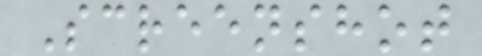Screenshot
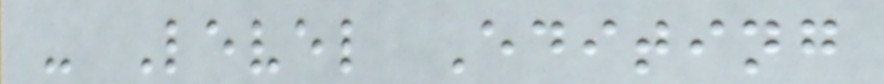- Level Editing
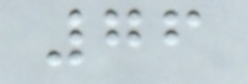76
